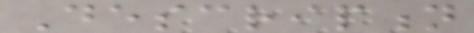Description
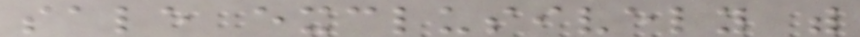sale exclusively with
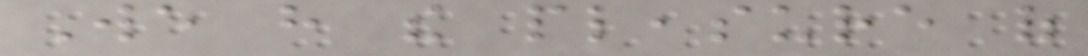We have the pleasure of
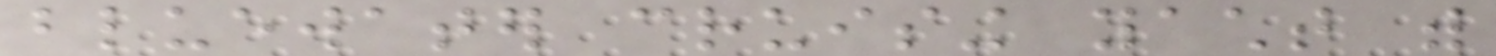bluewater cruising yacht with
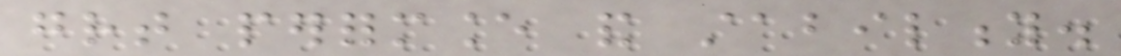great performance and stability.
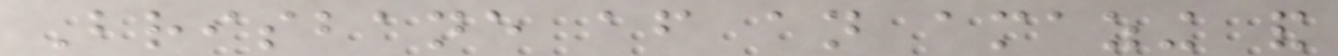Brisbane after an amazing and
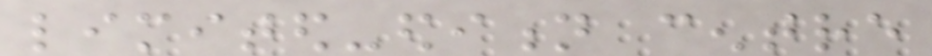limited-edition centre
